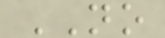NO
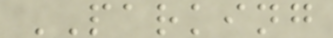PARKING
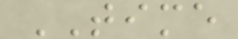TIME
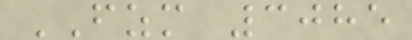FZM 3085
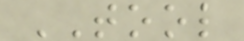TOOL
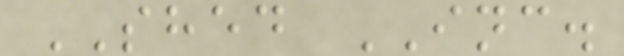SHED INC.
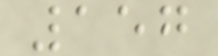157
